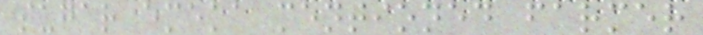sugar emeka mentioned farmer
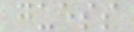guess
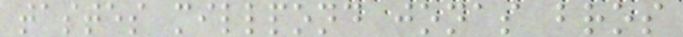tastes millpond jonas bros
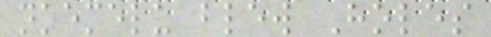nkemelu blew Holes
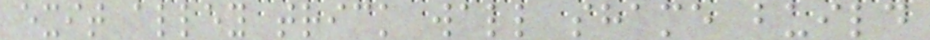exit alley trick wall shame build
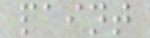paint
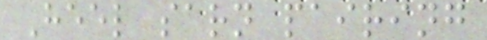Heel sarn pairing
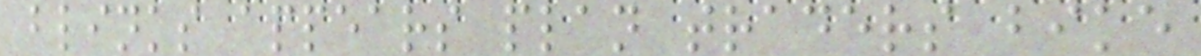blinks appears plan traders bike
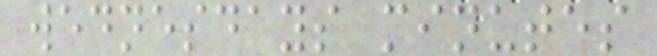wednesdays minutes
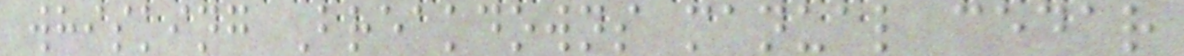whisking Breakdowns manual cedar
